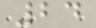24
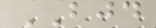BJD
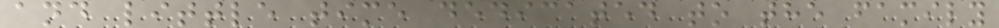and little time dedicated to the family
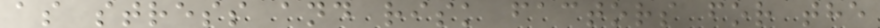as stress and risk factors for the
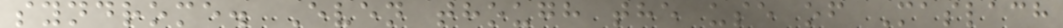syndrome. Even though the use of Maslach
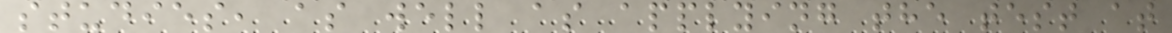studies, as well as applying the test at
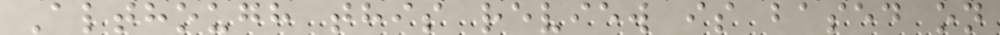Although this review is based on
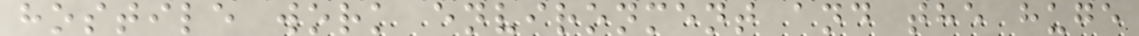hostile work environment and the huge
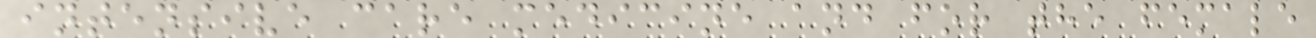intensive care medicine and for the female
